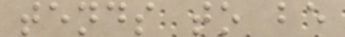tends to be
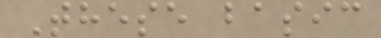These basic
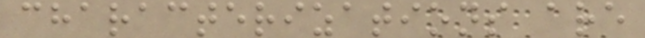characterizations are
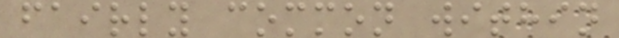fairly common within
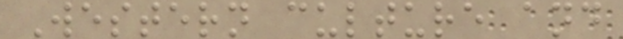Western culture and
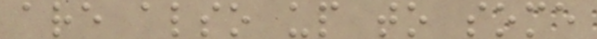are also up to some
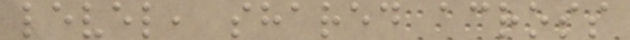level, shared across
